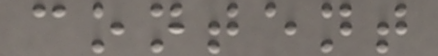content
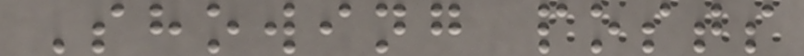Showing posts
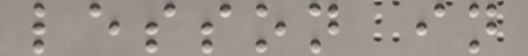lesson in
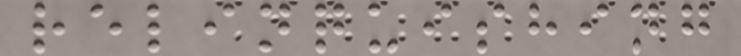relinquishing
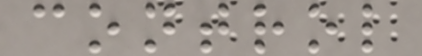control
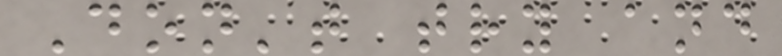Don't try and
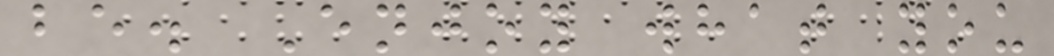be. Enjoy what you
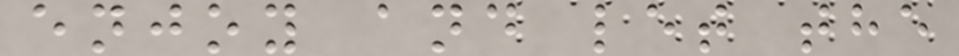enjoy and let the
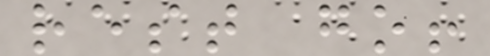rest go!
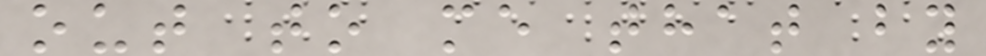out to me that by
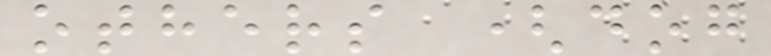others (dog
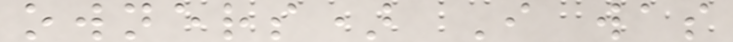owners) I was
